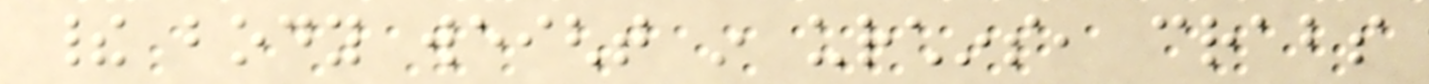their body weight in urchins, crabs
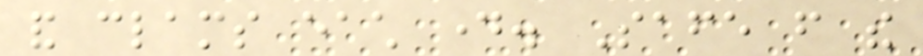and clams each day. Safe from the
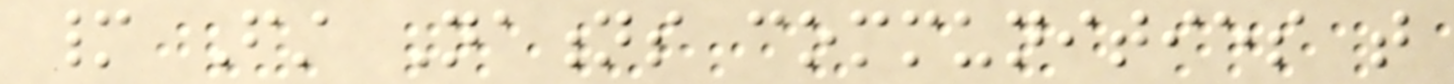many First Nations communities that
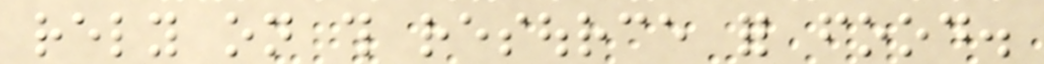rely on this resource for food.
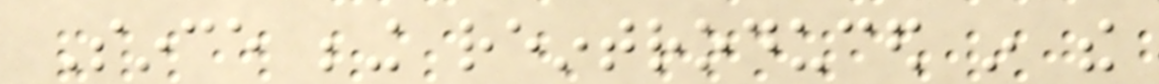Since being reintroduced in the
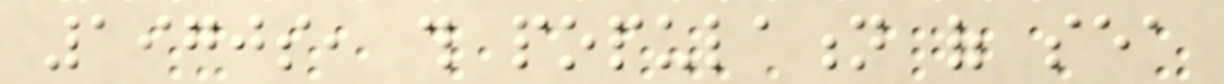1970s, this population of sea
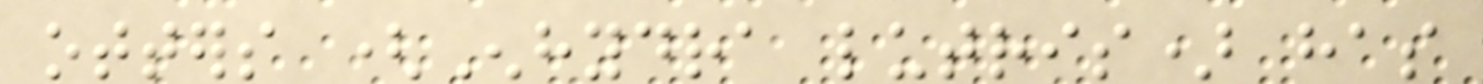otters (Enhydra lutris) has
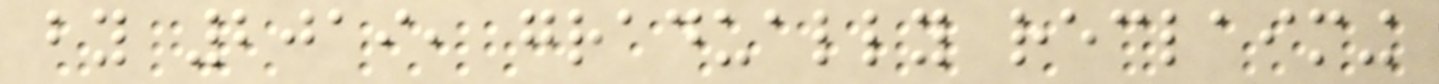by 2019, gradually reclaiming
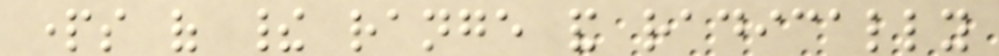parts of their range and radically
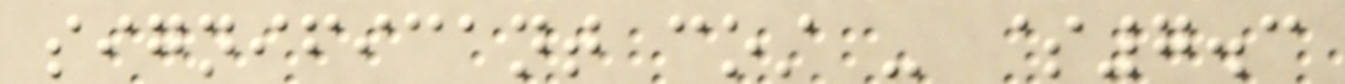significant cost - $7.3
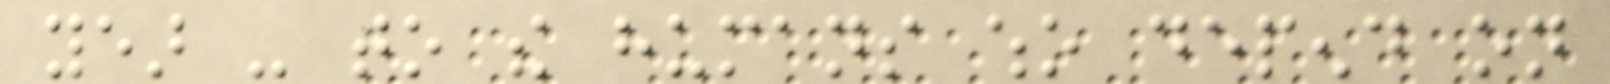year - to the humans who depend on
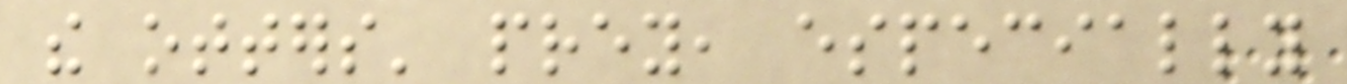the otters' prey, especially
